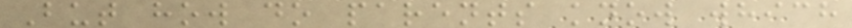But how do parents know which
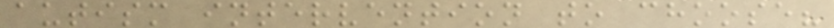autism intervention to choose?
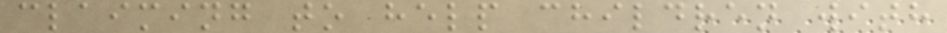claiming to help children with
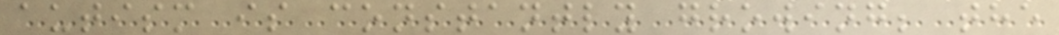autism is constantly growing; the
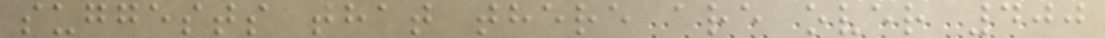suggests that there are over 400
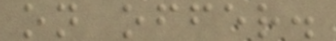on offer.
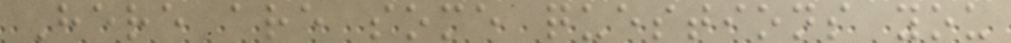Here are some questions you
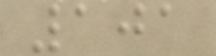101
